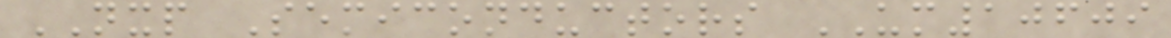NXP Semiconductors UM10609
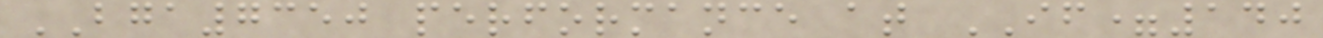BGA7350 performance at IF=140
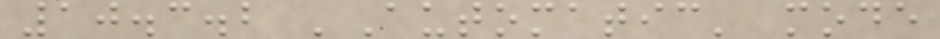10.3.2 'Automatic' mode
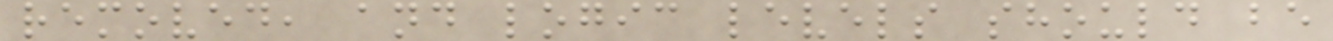removed, and logic levels should be
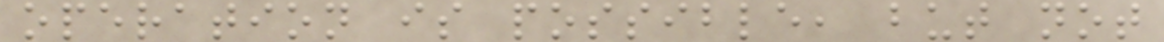operation is possible, but not
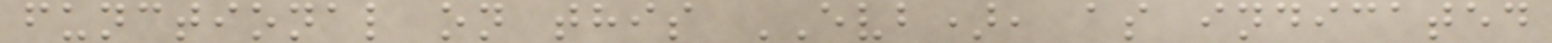functional on this EVB), as indicated
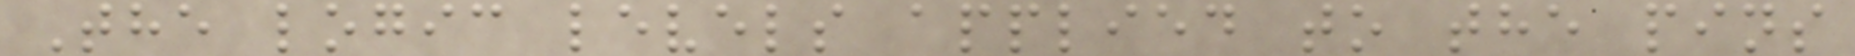The logic levels applied to the pins
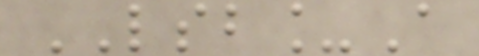LSB_A
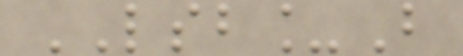LSB_B
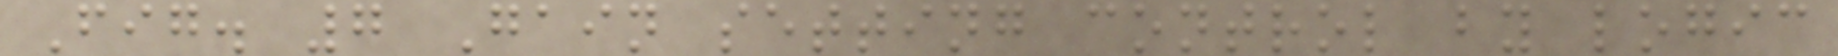Fig. 7 Gain setting control by logic
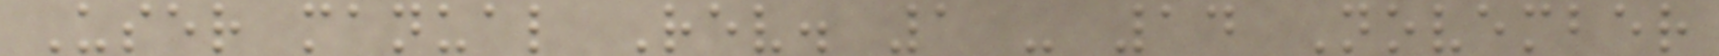User manual Rev. 1 - 14 November
